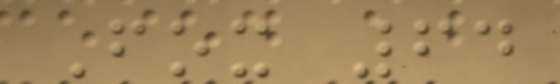Fox 64
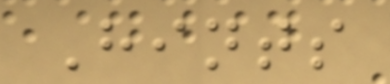Hints
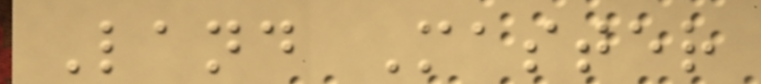Land Master
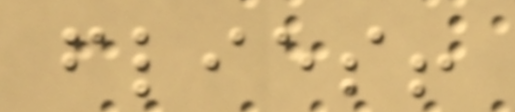flies!
